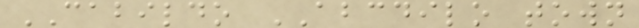CABILDO ABCDILO town
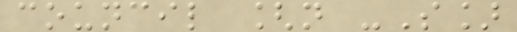council [n -S]
